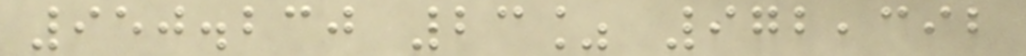950.230 23% 972,392
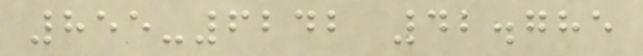855-6242 42.785
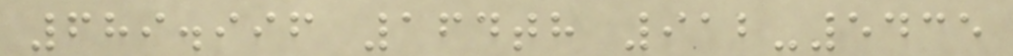689.996 164th 912-5435
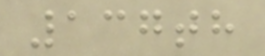137th
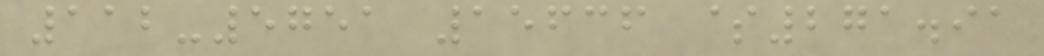112-5751 15636 $271.91
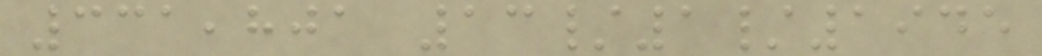331,801 13/1/1945
